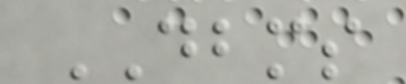DBMS
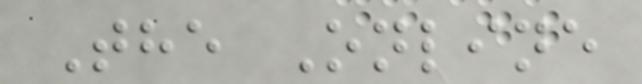The Online
